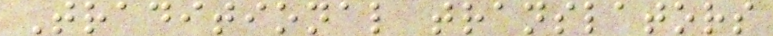Traditional translators
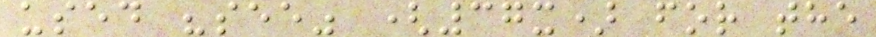used "see" (37x) for the
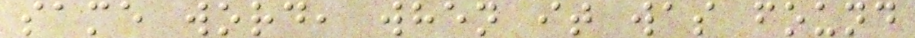same word, when it was found
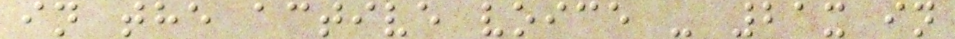in the active voice - 21x in
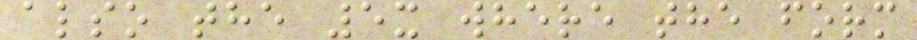also the 5x where the form
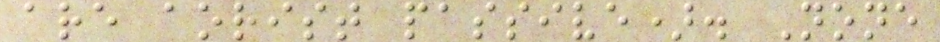are aorist passive). None
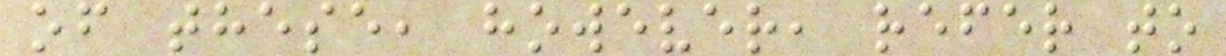of these, however, refer to
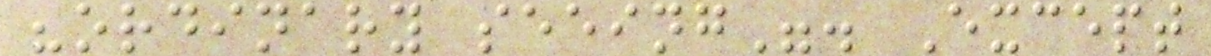"ordinary seeing". Except
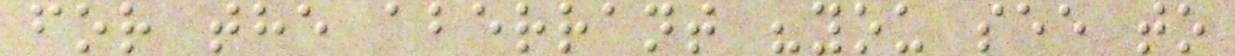for the aberrant "you see to
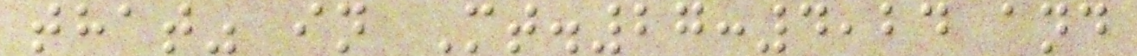that" in Mt.27:4,24 and
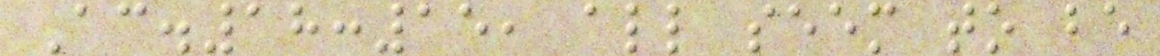Ac.18:15, all seem to be
